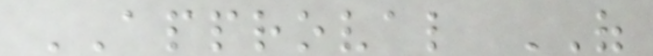APPROVAL OF
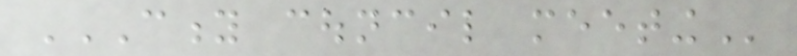CITY COUNCIL MEETING
